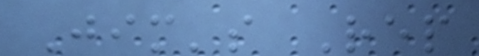Jim's Rep
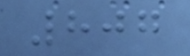807
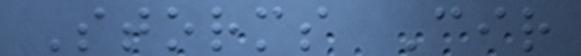Storms Cir
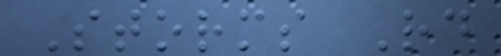Storms Rd
